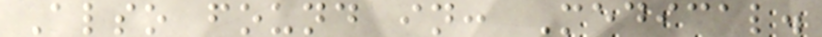Also found in: Medical.
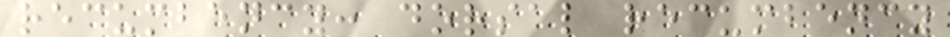recumbency: dorsal recumbency
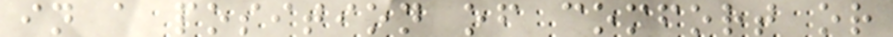in a position of comfort or
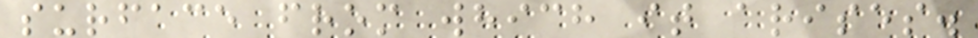surface from which it arises.
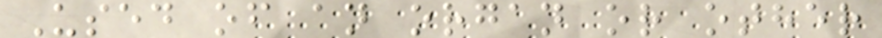Used of an organ or other
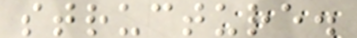structure.
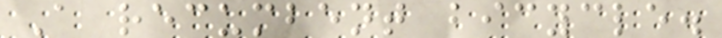A recumbent bicycle.
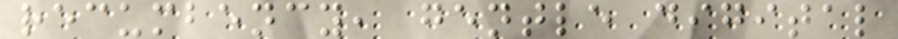recumbency, gentle digital
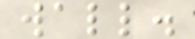wall.
